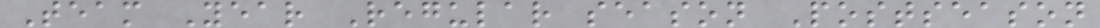Team Year Regular season Postseason
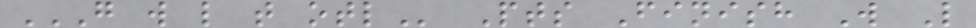G W L T OTL Pts Finish W L
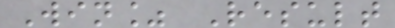Win% Result
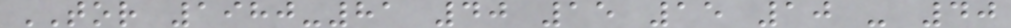TOR 1980-81 40 15 15 10 - 40
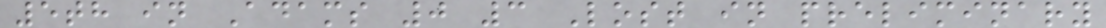5th in Adams 0 3 Lost in preliminary
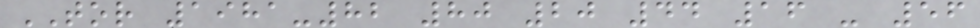TOR 1981-82 80 20 44 16 - 56
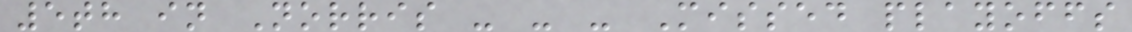5th in Norris - - - Missed playoffs
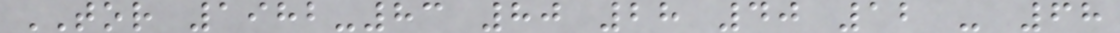TOR 1982-83 80 28 40 12 - 68
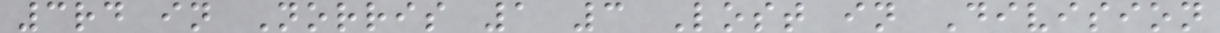3rd in Norris 1 3 Lost in Division
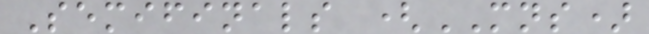Semifinals (MNS)
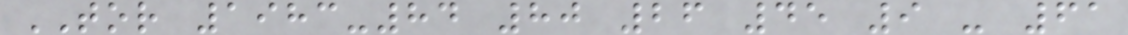TOR 1983-84 80 26 45 9 - 61
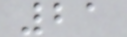21
